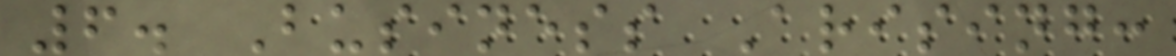6. Business Arising:
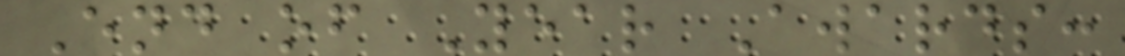End of Year Awards:
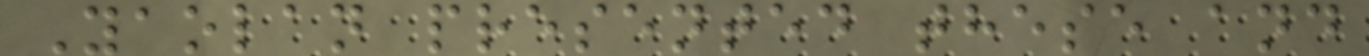Yaolan presented these and
